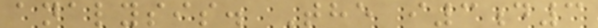analysis. The i3d3
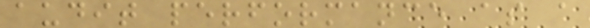audit performance as a
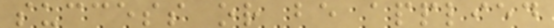success or be applied
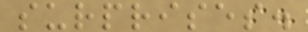surprises.
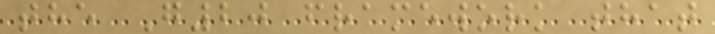the G20 framework that
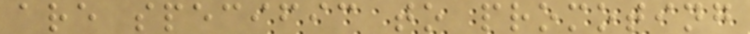are specific to promoting
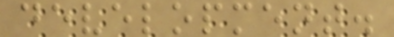development.
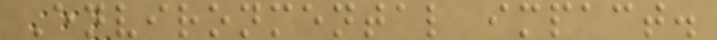Environmental impact.
